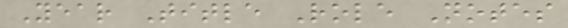Year Title Role Notes
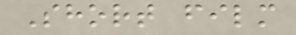Short film
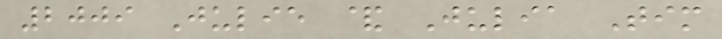2009 Julie & Julia Tim
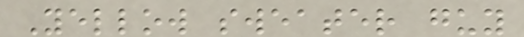Yellow sweater guy
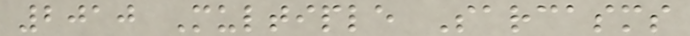2010 Multiple Sarcasms
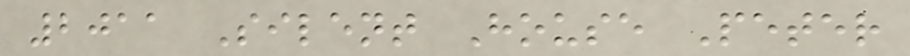2011 Silent House Peter
